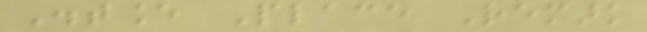Distance Place Remark
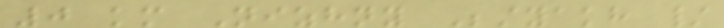0 km Nizhny Bestyakh /
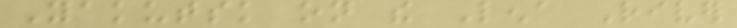Yakutsk on the Lena River
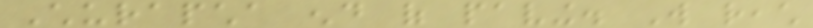Churapcha end of paving. Will reach
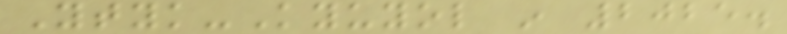Ytyk-Kyuyol in 2025.
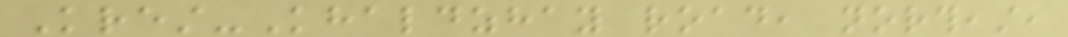Krest-Khaldzhay road, northeast,
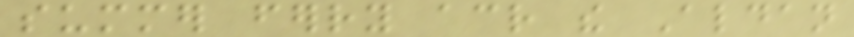summer ferry across the Aldan
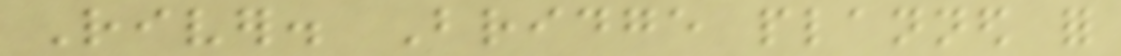River. Bridge planned for
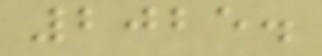2025.
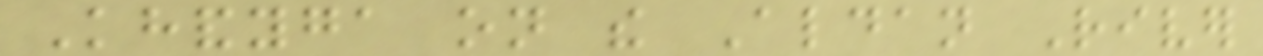Khandyga on the Aldan River
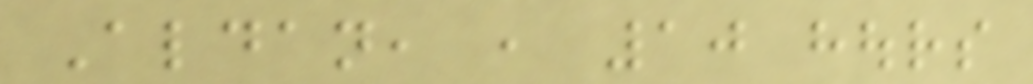Aldan, , 10 hours
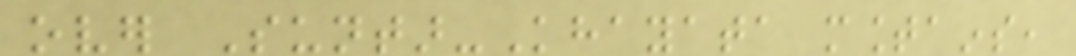over Suntar-Khayata mountains,
